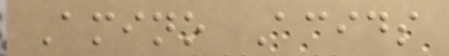Amino Acids
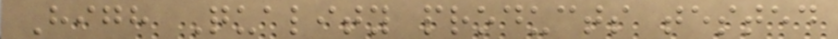High Quality products tested
